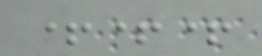+++
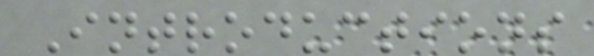Introductions
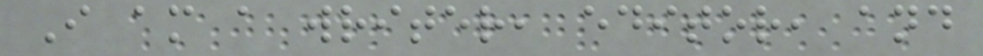I am a writer, editor, and
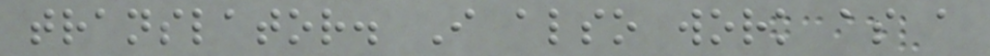translator. I also work as a
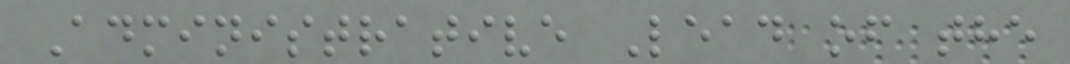Administrative Lead of the
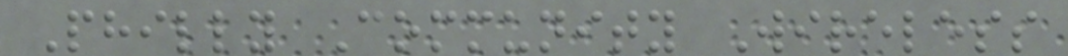Philly Community Wireless
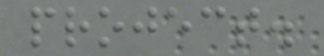project.
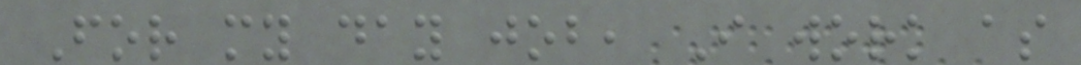For my day job, I work as
